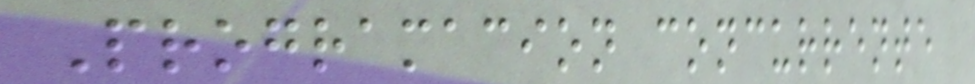Programacion concurrente
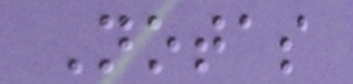Notas
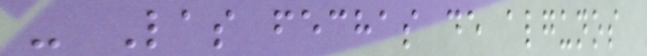- Las fechas de algunos
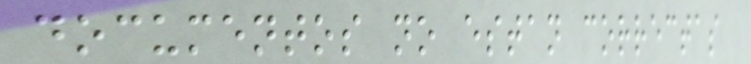documentos no estan correctas
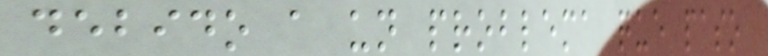debido a un problema que paso
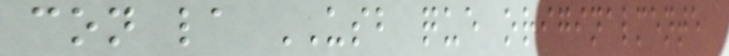con la USB que originalmente
